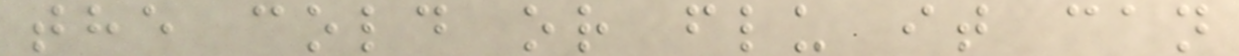the cold or flu it can
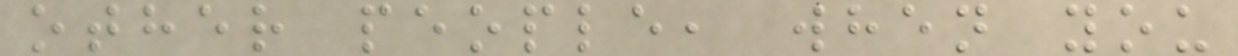other people, when you
